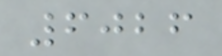6026
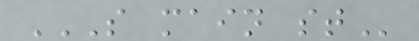S MAIN ST
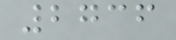2736
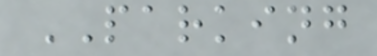PARKING
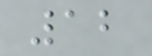12
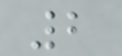2
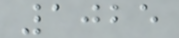1025
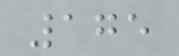175
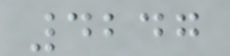4247
